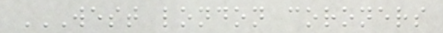WEST LONDON CORONERS
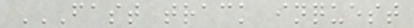FAST TRACK INQUEST
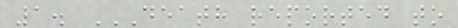1. DEATH REPORTED TO
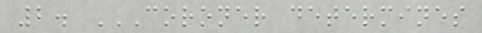2. CORONER DETERMINES
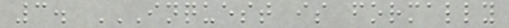3. INQUEST IS FORMALLY
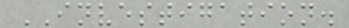INVESTIGATION.
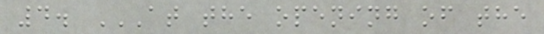4. AT THE OPENING OF THE
